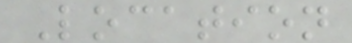Location
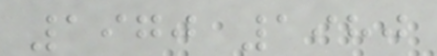1970 1980
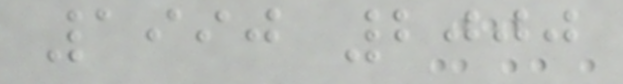1990 2000
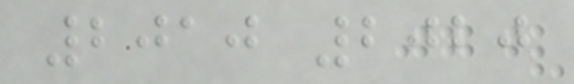2010 2020
